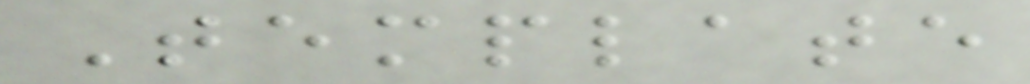Template
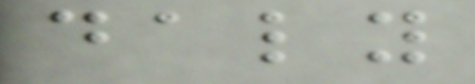daly
